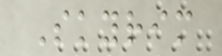Skyrim
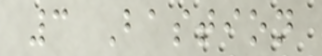3 Bastion
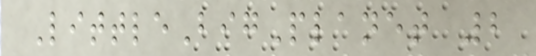LittleBigPlanet 2
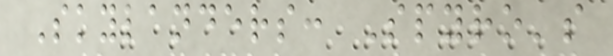Skylanders: Spyro's
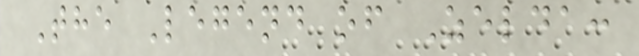The Legend of Zelda:
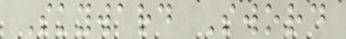Skyward Sword
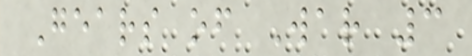Gears of War 3
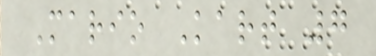Mario Kart 7
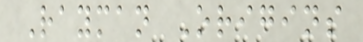Rayman Origins
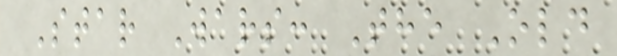Star Wars: The Old
